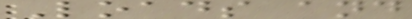Loads and
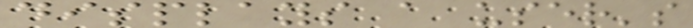displays a user's
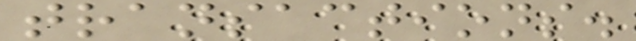transactions.
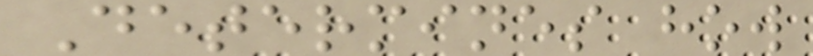Determines how
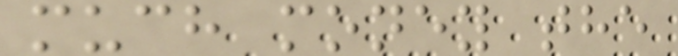much money the
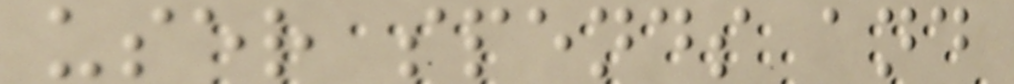user spends and
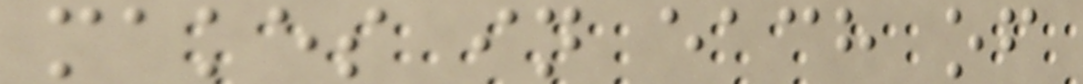makes in each of
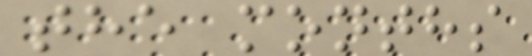the months
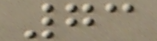73
